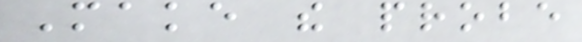Make the probe
